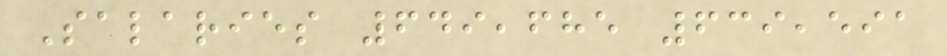Salaries 649,685 639,591
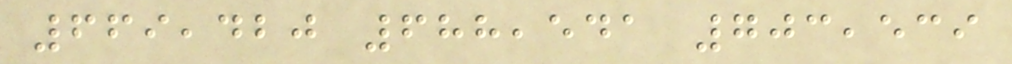669,420 688,541 703,539
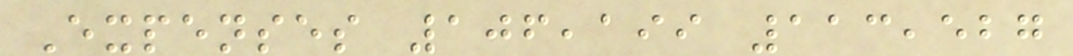Expenses 106,199 113,527
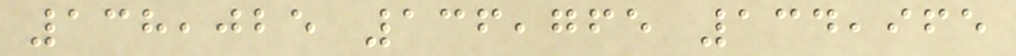138,025 136,765 134,965
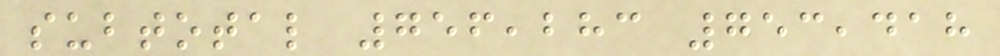subtotal 756,283 753,418
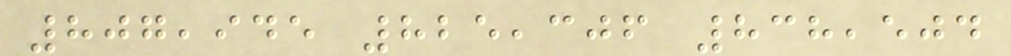807,945 825,306 838,504
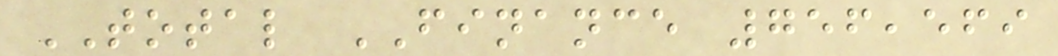TOTAL FINANCE 756,569
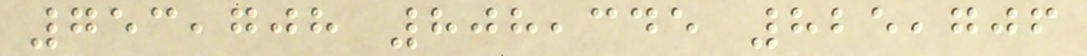753,708 808,345 825,706
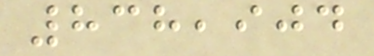838,904
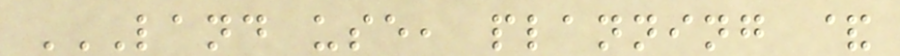LAND USE, PLANNING &
